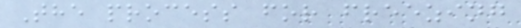The process for freezing
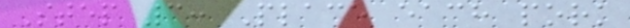Step 3: Place each pork
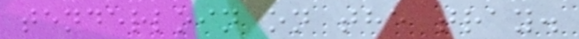tenderloin on the tray.
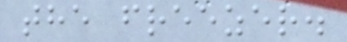the freezer.
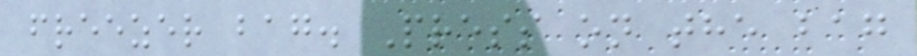freezer bag. Press on the bag
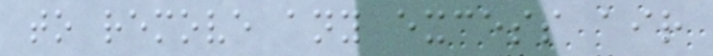to remove any excess air
